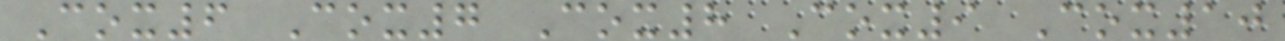Cox6 Cox7 Cox8 Cox9 Cox10
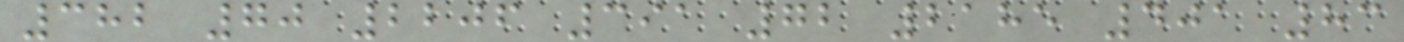382 70 2206 391 72 2185 401 83
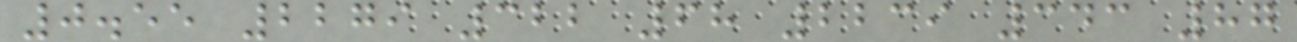0.55 2279 322 68 2239 343 87
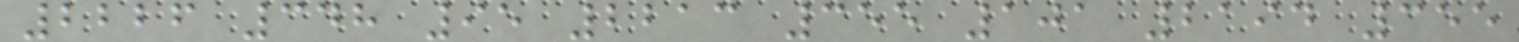2226 348 95 2213 355 101 2194 355
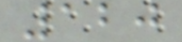120
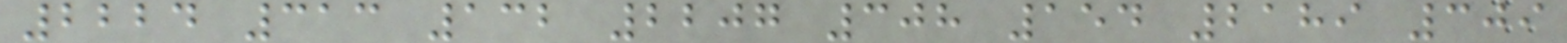2224 313 132 2207 308 154 2189 309
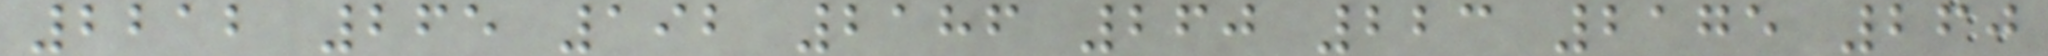2212 265 192 2186 260 223 2175 260
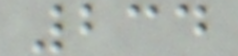234
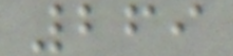269
